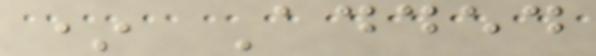* Added
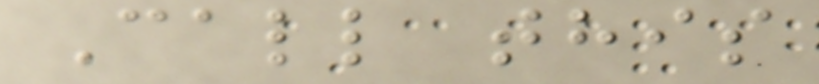Call this
